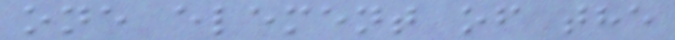one element of the
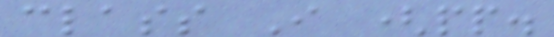class I (pp.
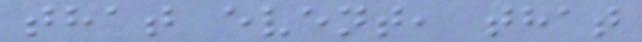that event, that
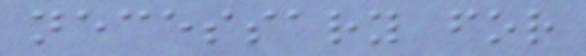necessary for
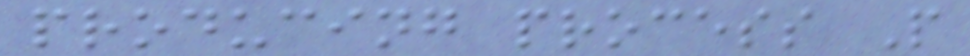producing process P
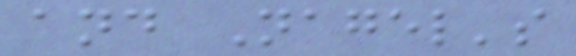and Nagel's
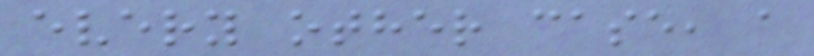every other case, a
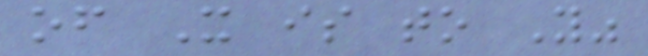of X is to Y"
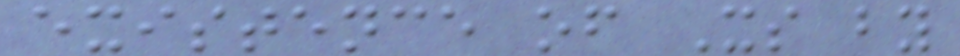existence of Xs by
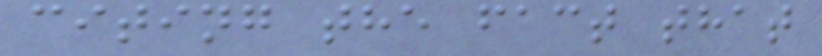citing the fact that
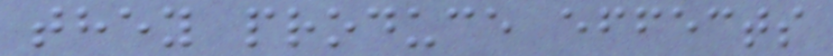they produce effects
